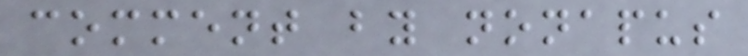comment by nonapus
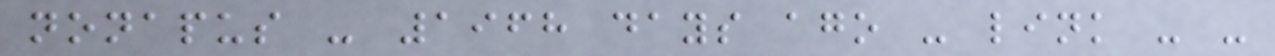nonapus - 1968 days ago - link - -
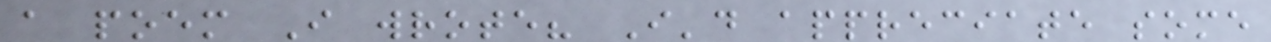a poem I wrote? I'd appreciate some
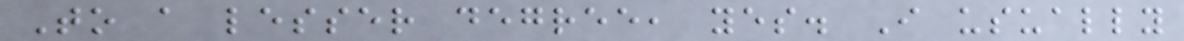To a lesser degree, yes. I usually
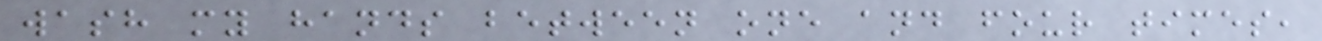wash my hands between one and four times,
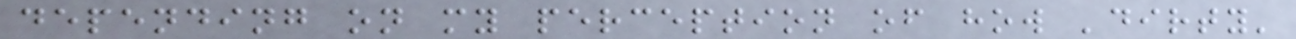depending on my perception of how 'dirty'
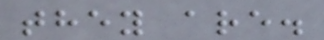they are.
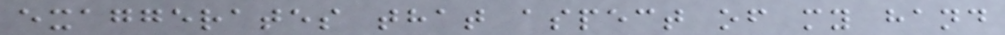exaggerates that aspect of my hand
